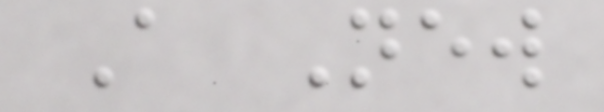A New
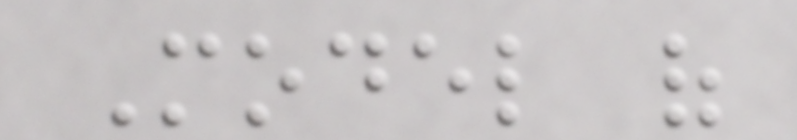Model of
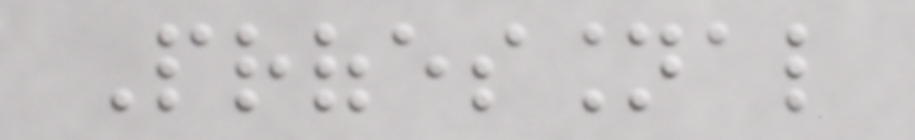Professional
